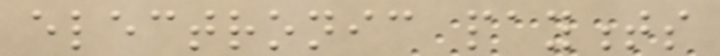electronic payments
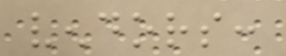vendors:
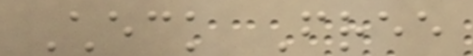Check Free
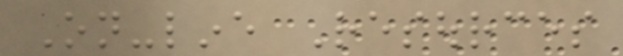On-line Resources
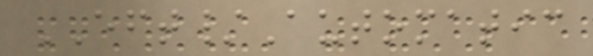EFT/Automatic
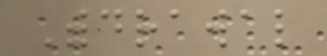Withdrawal
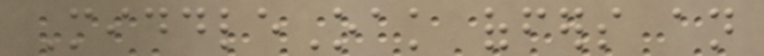MiddleOak offers an
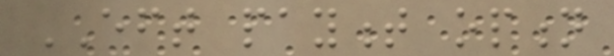EFT payment option
